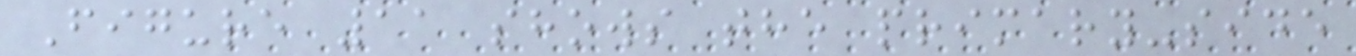Figure 11 shows the primary-side
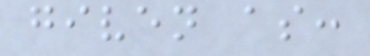given as:
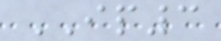IP3
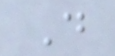D
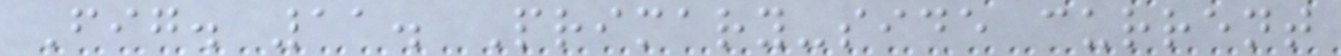Fig. 11. Primary-side current
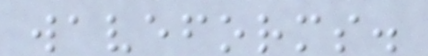waveforms.
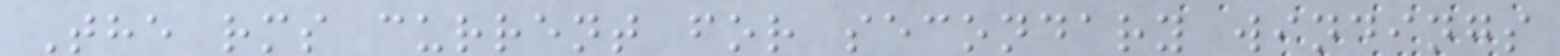The rms current for secondary windings
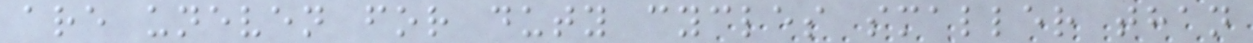are uneven for duty cycles smaller than
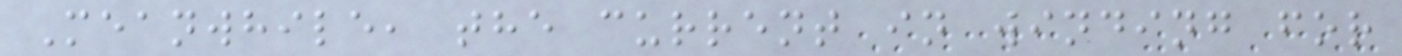Meanwhile, the current in winding for
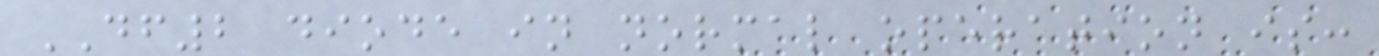DF2 diode in normal operation is:
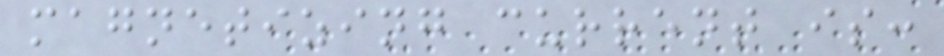magnetizing current is:
